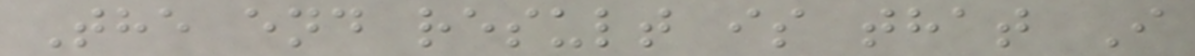The end result is that I
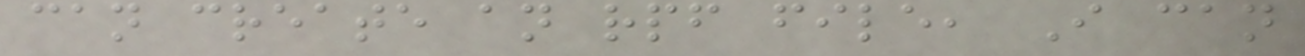can create an rpf file, I can
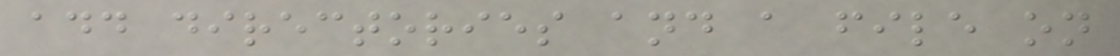add directories and a file on
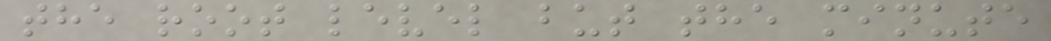the root level but the minute
